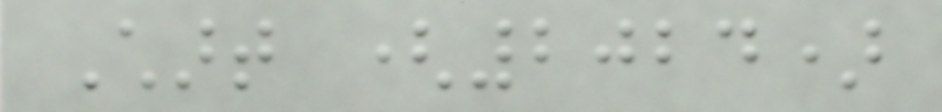Chart (2024)
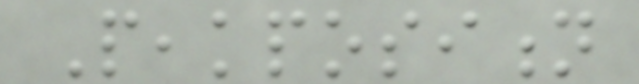Peakposition
